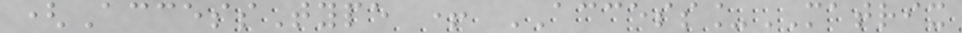(AccessType + ACCESS_MATRIX
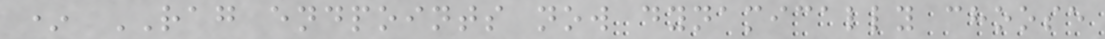* RAG endpoints now dynamically choose
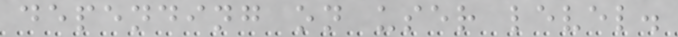depending on user level.
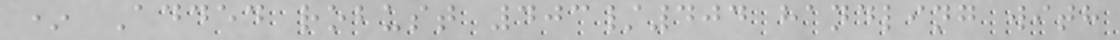* Added robust 403/404 handling with
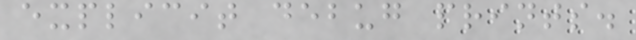explicit debug prints.
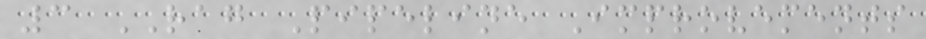3 RAG Pipeline Improvements
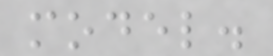model.
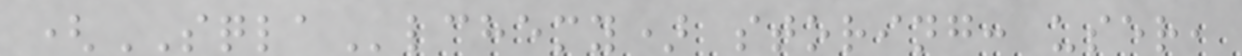(SQLAlchemy) storing: user,
